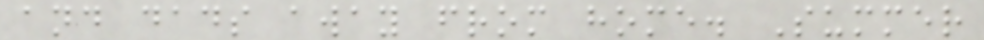and dads away from home. Summer
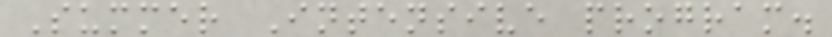Summer Intensive program.
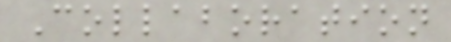Collaboration
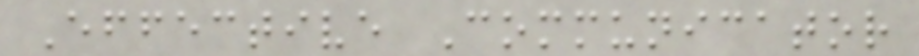Effective Communicator
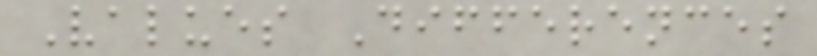Values Differences
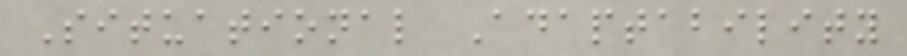Situational Adaptability
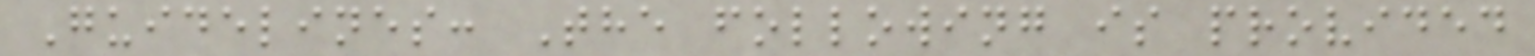Guidelines: The following is provided
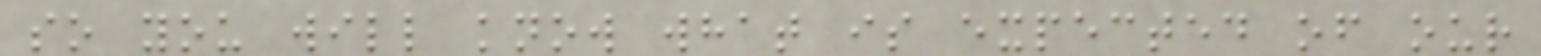so you will know what is expected of our
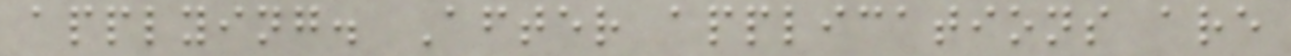applying. After applications are
